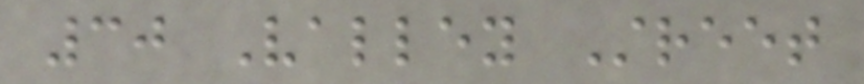30 Valley Street
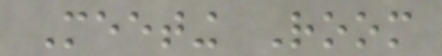Meeting Room
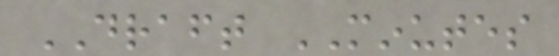DRAFT MINUTES
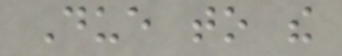Due to the
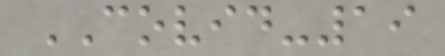COVID-19
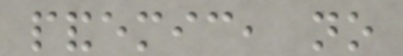pandemic, no
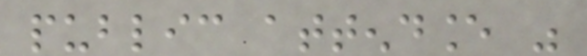public attendance was
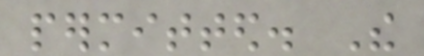permitted. The
